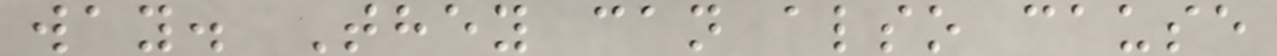way. They can also cause
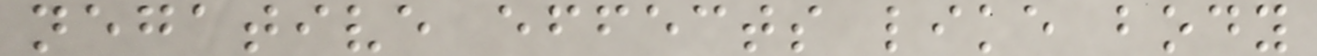negative effects like body
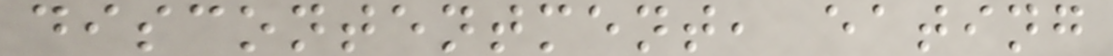discontentment, eating
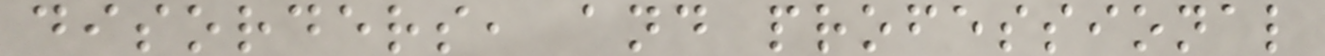disorders, and professional
